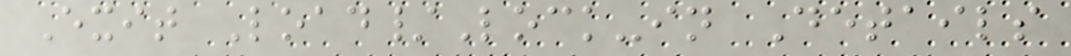Exit Load/Lock-in Details
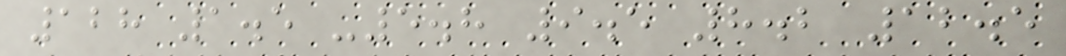128 1.5 -5.8 9.5 8.2 12.5
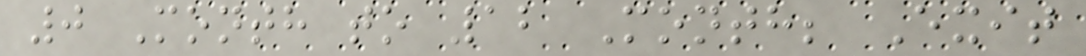0 Month to 12 Month; Exit
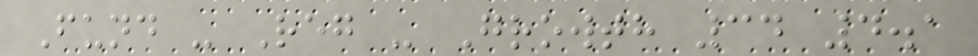Fund - Reg - Growth 34 4.1
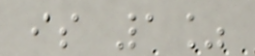is 1%
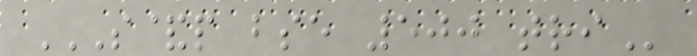S&P BSE 500 TRI
